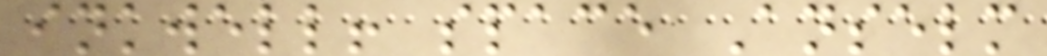inkwell! space Anselm
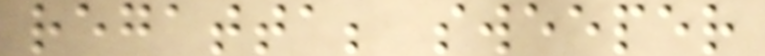regatta; sweeper
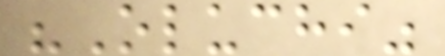"Oluchi"
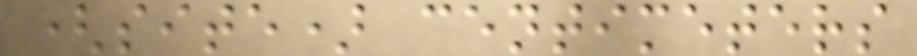(site) centimeters
